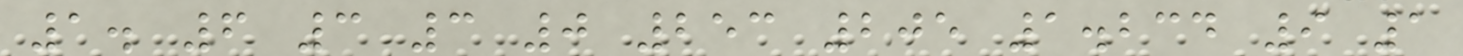1. 6 3 3 0 253 205 1.234 9 1
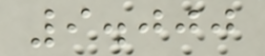9.000
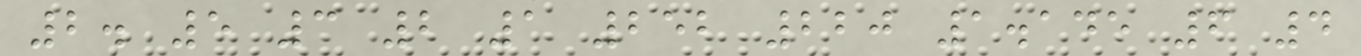2. 5 3 2 1 252 220 1.145 6 4
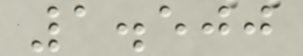1.500
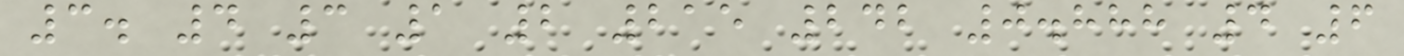3. 4 3 1 2 215 242 0.888 4 6
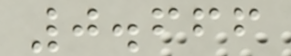0.666
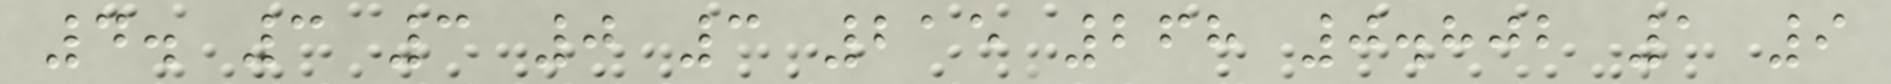4. 3 3 0 3 215 268 0.802 1 9
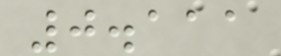0.111
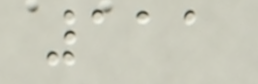111
